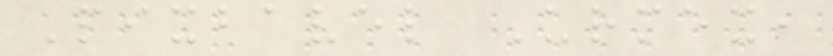Pixbavel Urmex,
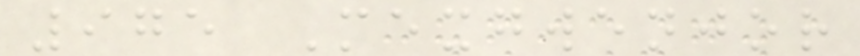975 Mexgwenjor
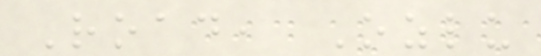Road, Ozlu
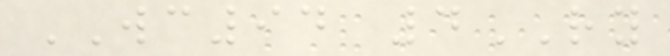WC94 4RY
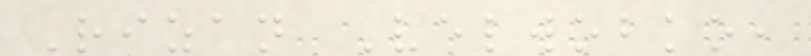Rizan Velwobko,
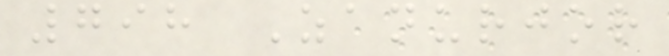798 Zanurjor
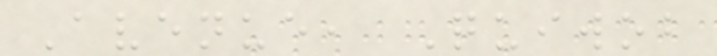Avenue, Quiwob
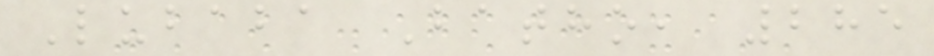Lubaba Batho, 285
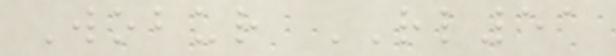Wobur RL51
